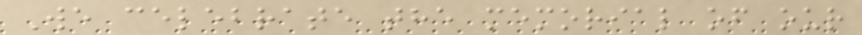We celebrate the memorial of our
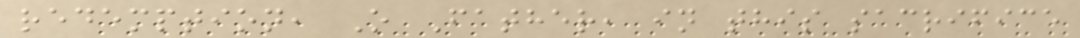redemption, O Father, in this sacrifice
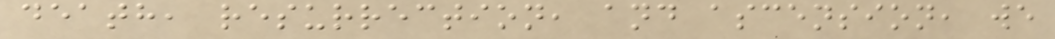death, resurrection, and ascension, we
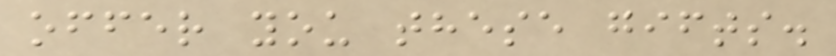offer you these gifts.
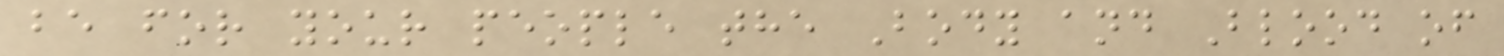be for your people the Body and Blood of
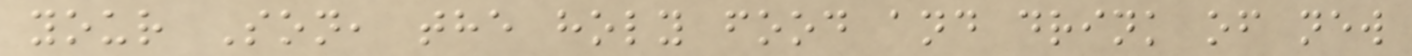your Son, the holy food and drink of new
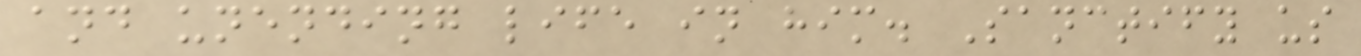and unending life in him. Sanctify us
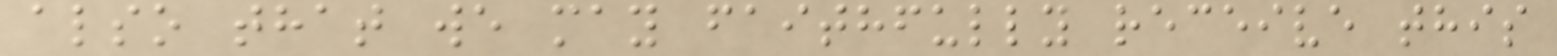also that we may faithfully receive this
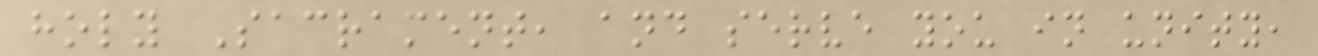holy Sacrament, and serve you in unity,
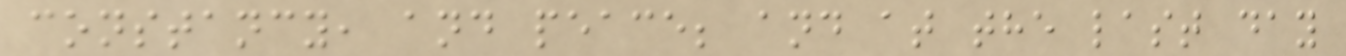constancy, and peace; and at the last day
